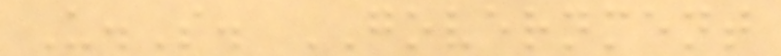U.S. GOVERNMENT
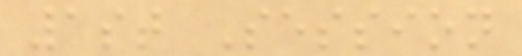1st Session
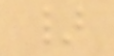}
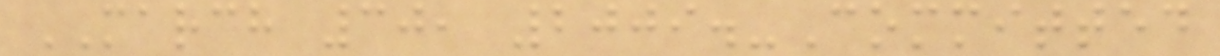MARCH 30, 2009.-Committed
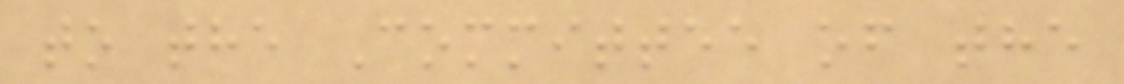to the Committee of the
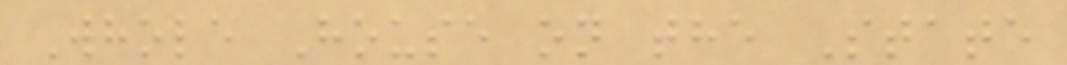Whole House on the State
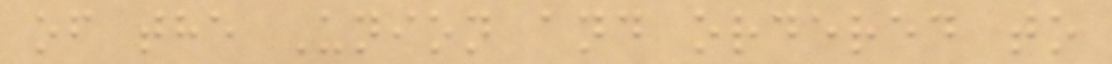of the Union and ordered to
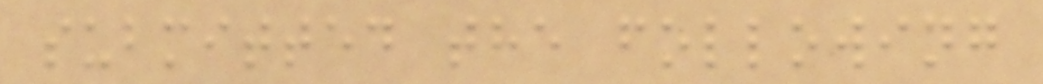submitted the following
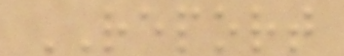REPORT
